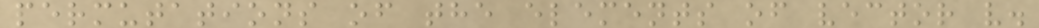permutations of the elements of vector v.
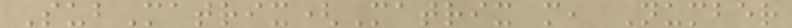SubMatrix(Matrix m, Number
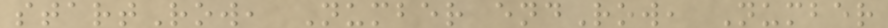startRow, Number endRow, Number
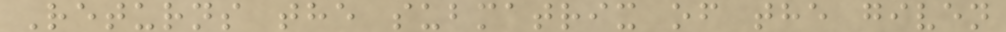Returns the submatrix of the given
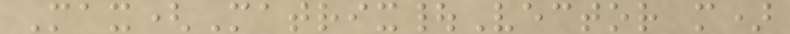Max(Matrix|Vector m)
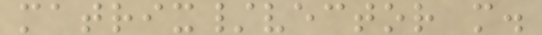matrix/vector m.
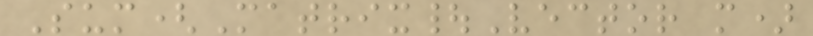Sum(Matrix|Vector m)
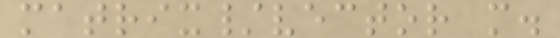matrix/vector m.
